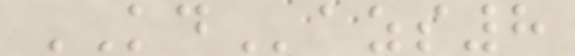KDazs8
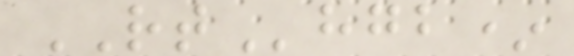RThgb*
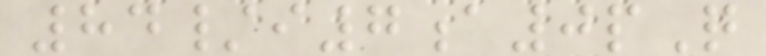84/i7a0pQ
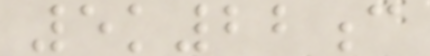5k22c
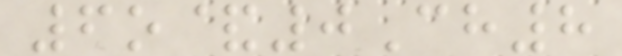6o&0Ch8
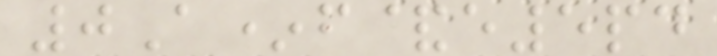0A*f&e5pd
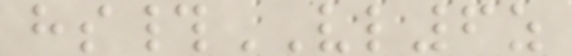hs#VL6z
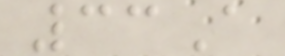33A
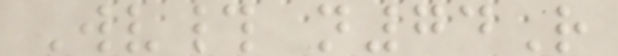Wv# n74R
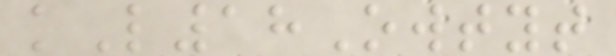kL18Owtyt
